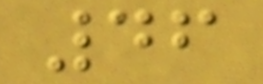46
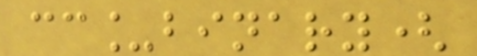cc_binary(
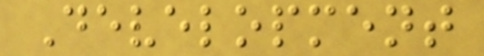Development
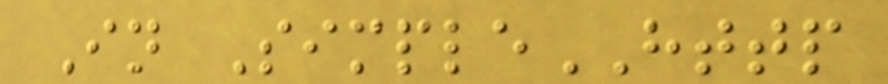In SimpleHTTP
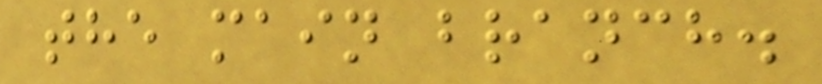the main branch.
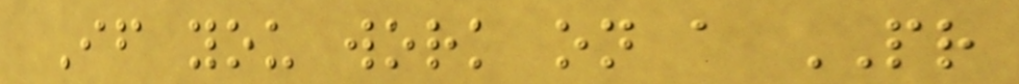If you work on a PR
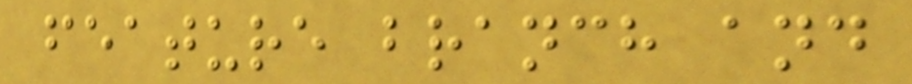feature branch and
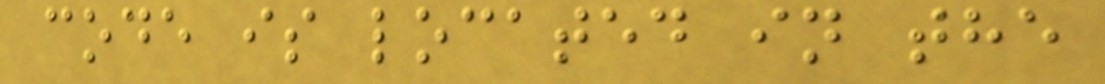code is located in the
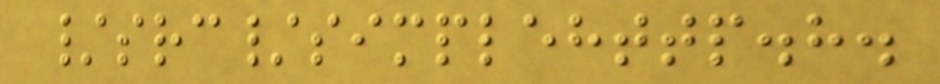/src/simplehttp.h.
